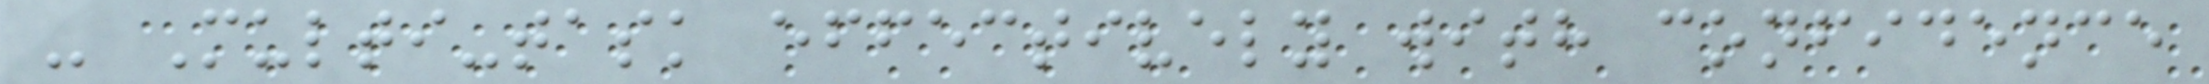- Multi-task effectively with confidence
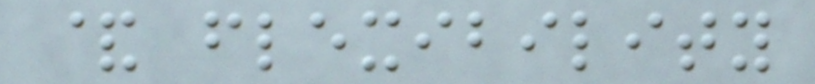& flexibility
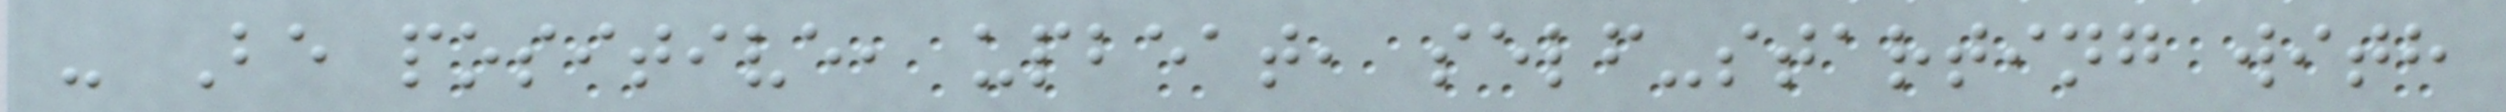- Be positive, upbeat, self-starting with
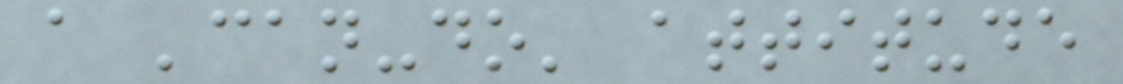a 'can-do' attitude
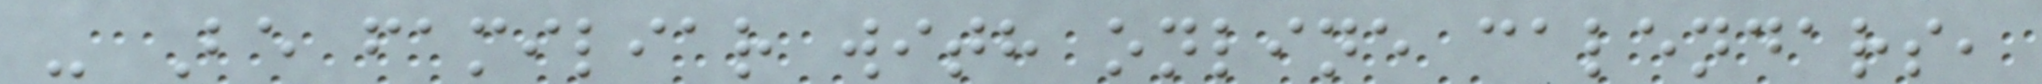- Be familiar with online calendars,
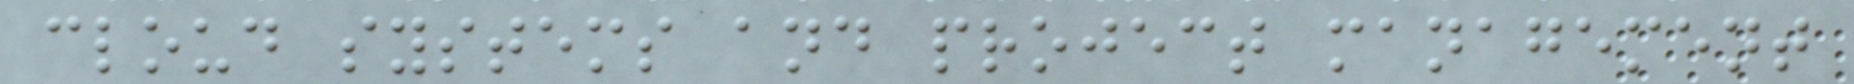cloud systems and project management
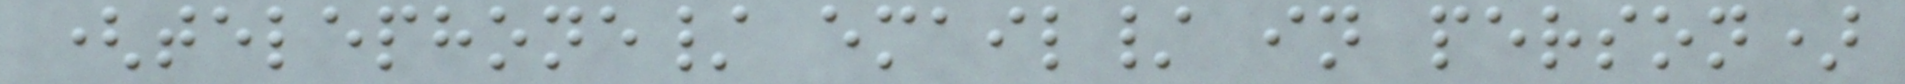(telephone/ email/ in person)
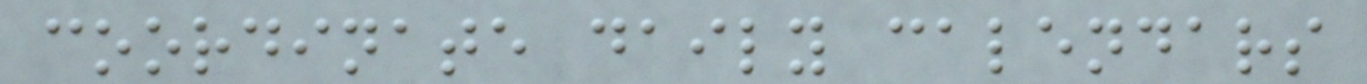coordinate daily calendars
